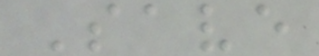Save
